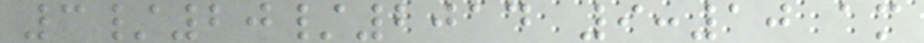3/20/2014 9:10 am
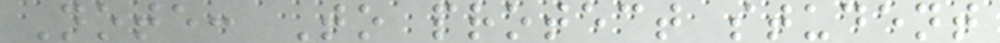Note: To protect student
